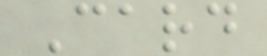Card
